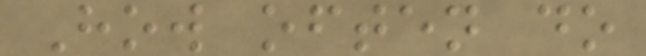How often do
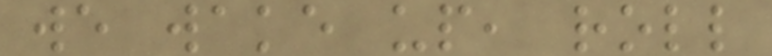we wake up, roll
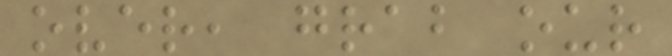over, grab our
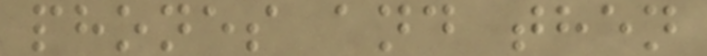phones and then
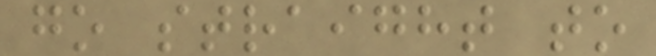go straight to
